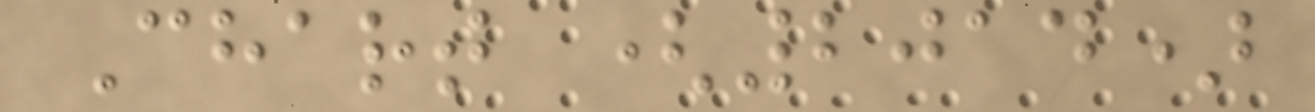Chart (2014)
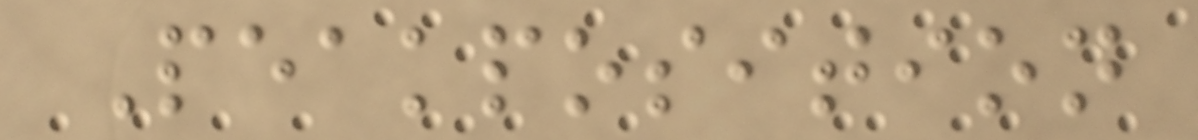Peakposition
